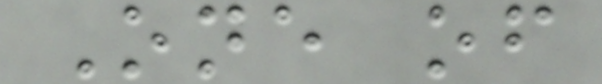One of
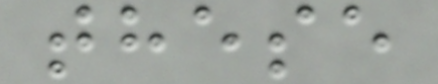these
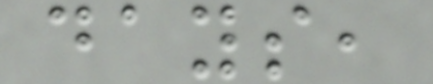days,
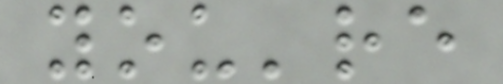you're
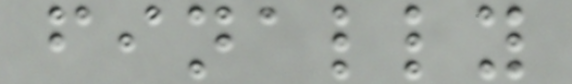finally
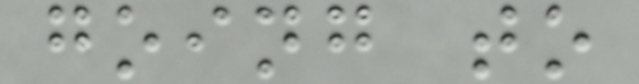going to
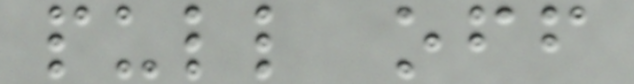pull off
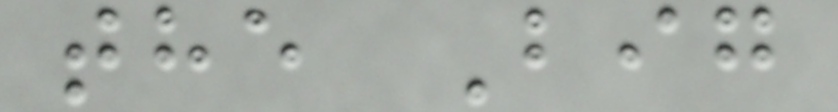the Big
